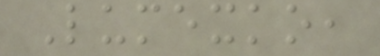Lumexko,
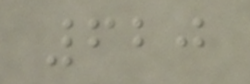620
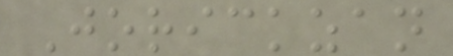Jorickzan
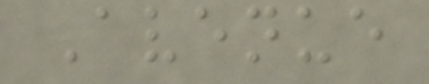Avenue
